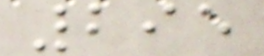295
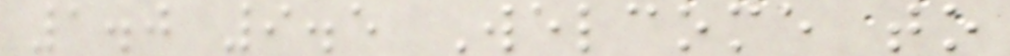1.0 9.5 Welcome to
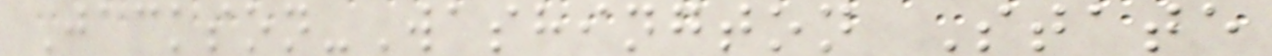Jackson-Washington State
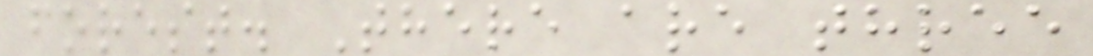forest. There are three
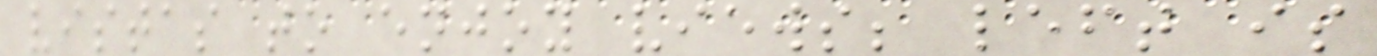vistas to enjoy views; left is
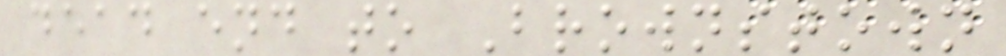dead end to Brownstown
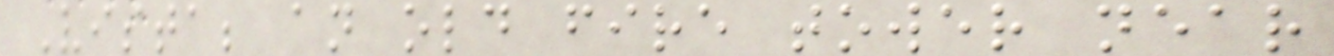Vista; an old fire tower near
